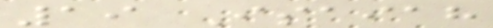19 Isaiah
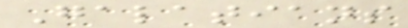Galatians
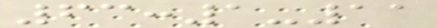63:1-11
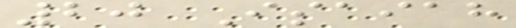20 Isaiah
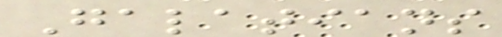Galatians
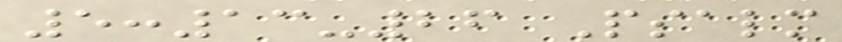5:13-26 Psalm
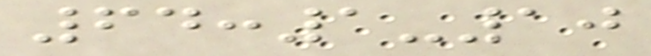64:1-10
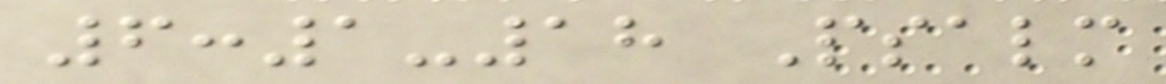6:1-18 Psalm
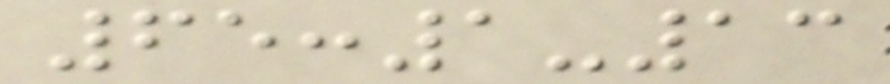65:1-13
